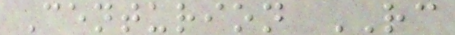Centurion RC
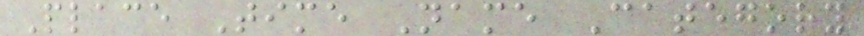Place Time Name Category
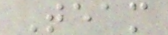Team
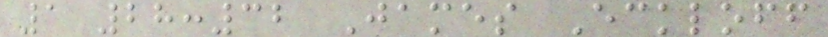1 28:32 James Eckloff
